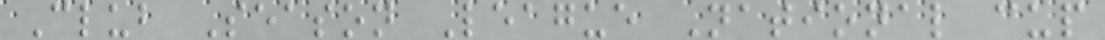Club Season League National cup
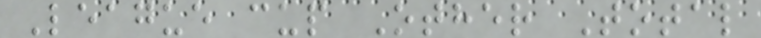League cup Other Total
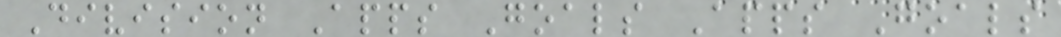Division Apps Goals Apps Goals
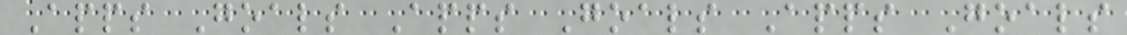Apps Goals Apps Goals Apps Goals
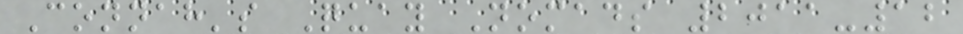Connah's Quay Nomads 2011-12
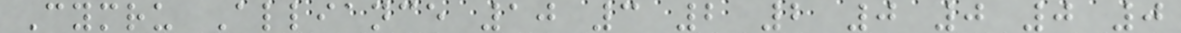Cymru Alliance 10 3 2 2 0 0 0 0
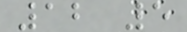12 5
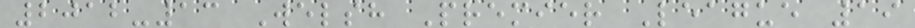2012-13 Welsh Premier League 19
